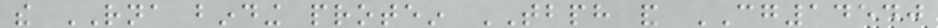the RNA binding protein TBPH and CG14540
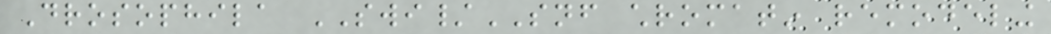Drosophila SWI/SNF chromatin remodeling
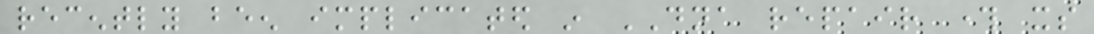recently been implicated in DNA repair through its
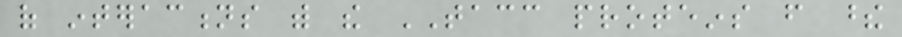of interactions with the TACC proteins from these
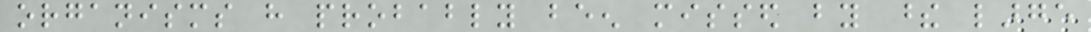organisms have probably been missed by these large
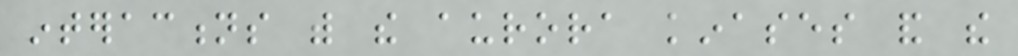interactions with the aurora kinases and the
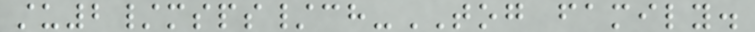stu2/msps/ch-TOG family.
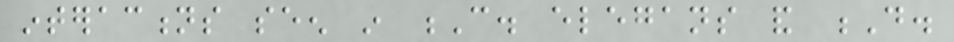interactions seen in C. elegans and D.
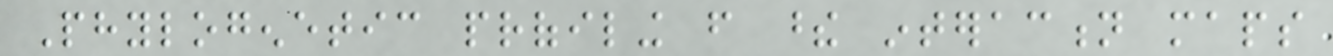Phylogenetic profiling from these interaction maps
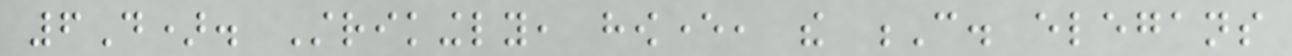6D). Strikingly, however, the C. elegans
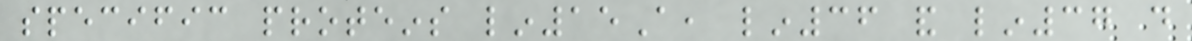specific proteins lin15A, lin36 and lin37 do
